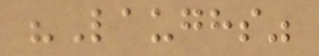"Laughs"
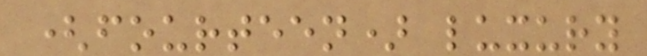(fourteen) luxury
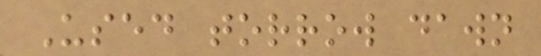Used torrow dawn
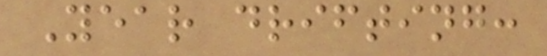Year drifting:
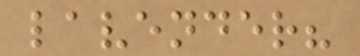lavender?
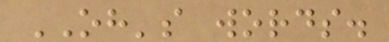OH's words.
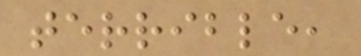terrible,
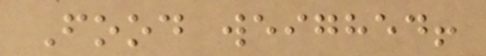Food weighed!
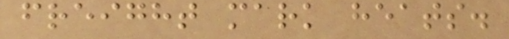freight mark heats.
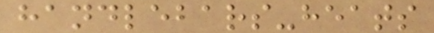handlebars-heats
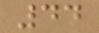44
